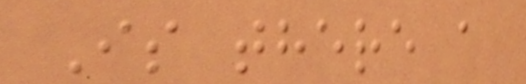Is there a
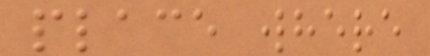place where
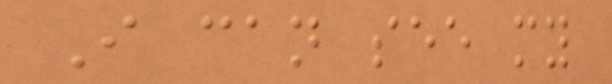I can see my
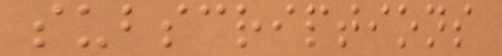subscriptions
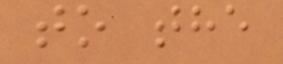to the
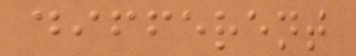different
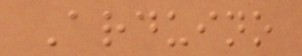Arduino
